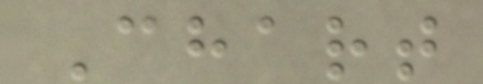Chart
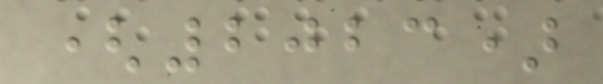(2023)
